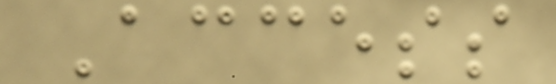Access
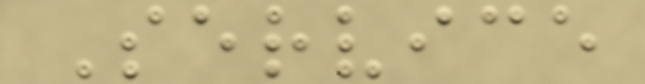Service
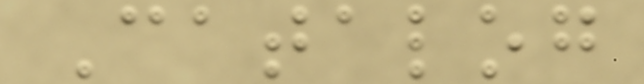Catalog
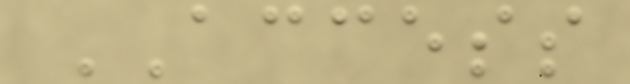ACCESS
